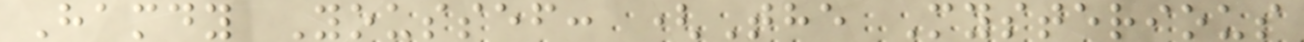Hamdy Youssef: (The Mysterious
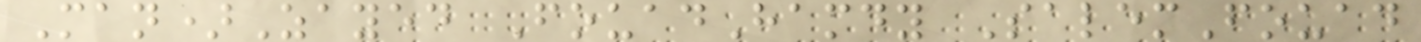Man)Zayed FouadHamdy SalemFouad
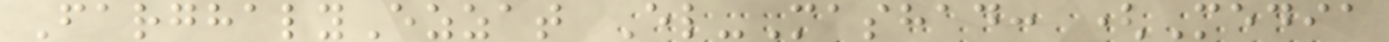FarghalyEzzat El-Mashad: (Media
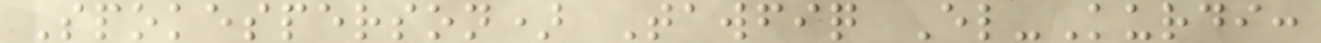Spokesperson) Tawfiq El-Kurdi:
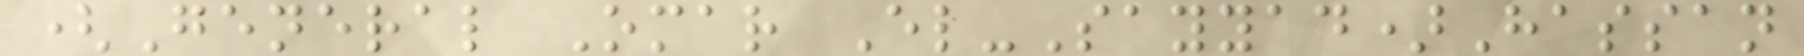(General Omar El-Sayyad)Hassan
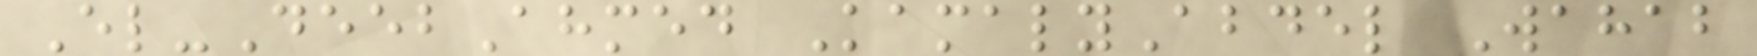El-DeebAhmed KamalyAbdel Wahab
